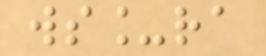ws_ra
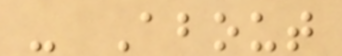- About
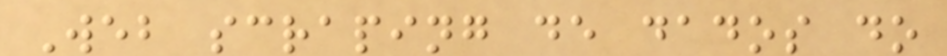Web scraping de dados do
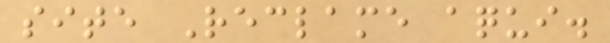site Reclame aqui.
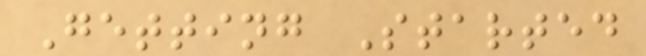Getting Started
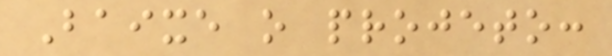Baixe o projeto:
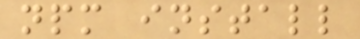npm install
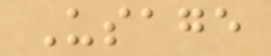Usage
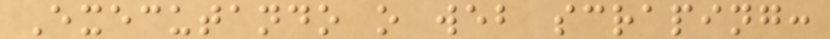Executando o web scraping:
